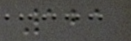121
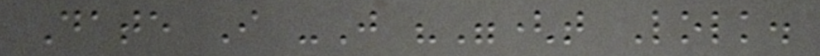Date I -J ""(t Lolk.
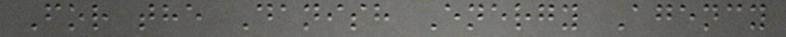For the Danish Energy Agency
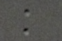k
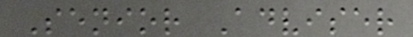Senior Adviser
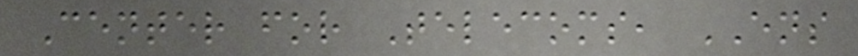Center for Telecoms, ENS
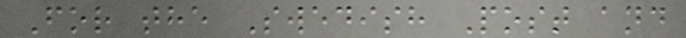For the Swedish Post and
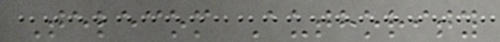Telecom Authority
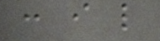: i l
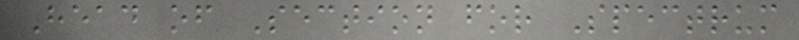Head of Section for Spectrum
